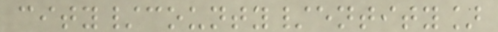city/county/entity]
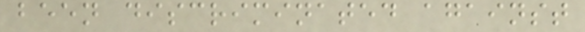been discriminated against
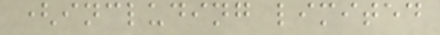(including limited
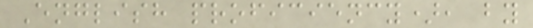English proficiency), by
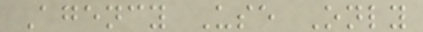Agency Use Only
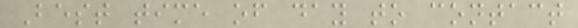Best time of day to contact
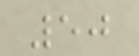50
